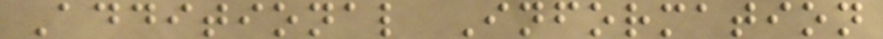Additional Information
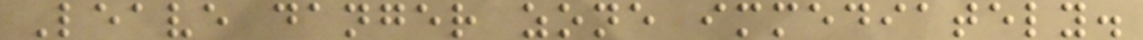Leave danger zone immediately.
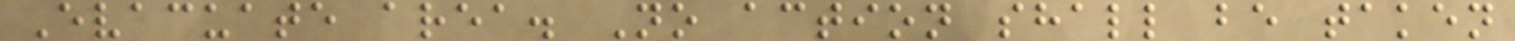Evacuate area. No action shall be taken
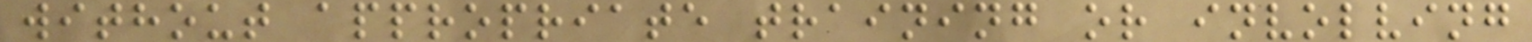without appropriate training or involving
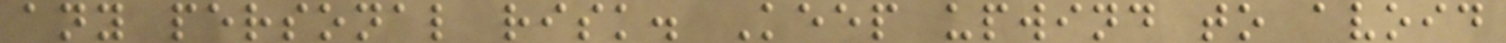any personal risk. Keep upwind to avoid
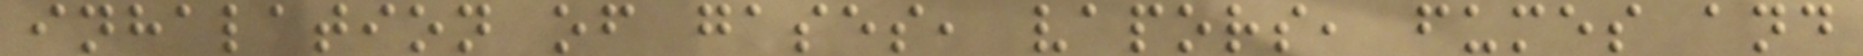inhalation of gases, vapors, fumes and
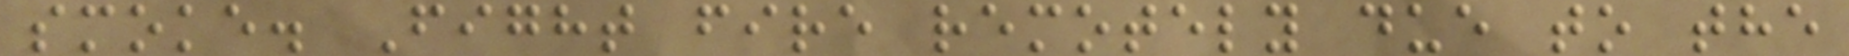smoke. Fight fire remotely due to the
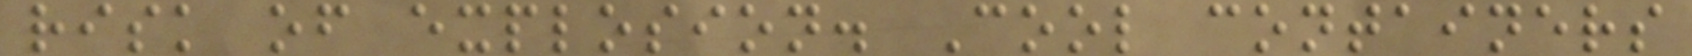risk of explosion. Cool containers
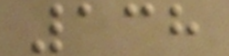138
